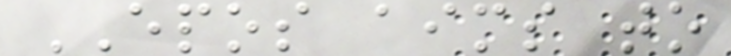EPOS aims to
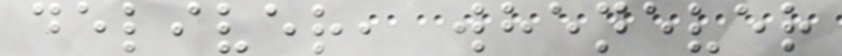deliver, whenever
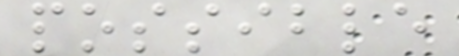possible
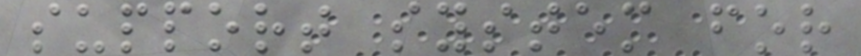support system for
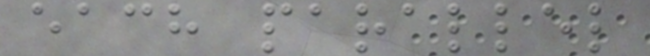each parallel
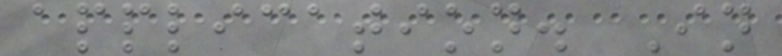application. In
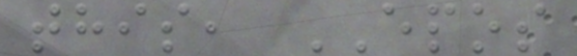this, EPOS
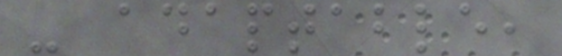- adaptable,
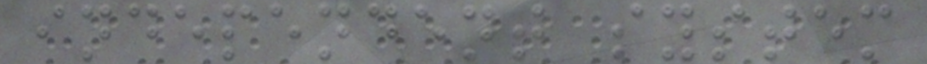independent system
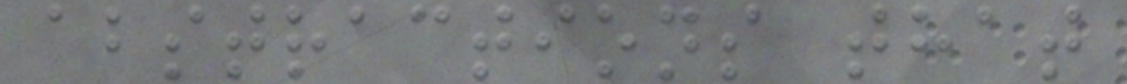abstractions that
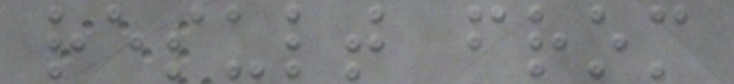result from
